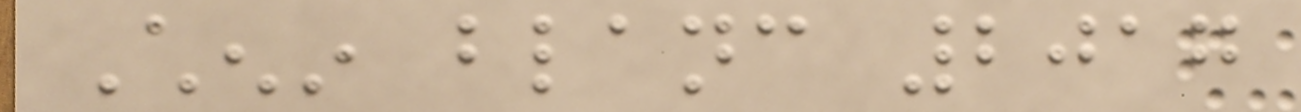Chenin blanc 2017
